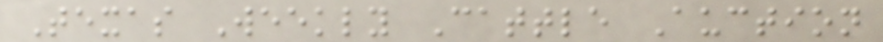Texas Weekly Cattle Auction
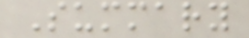Summary
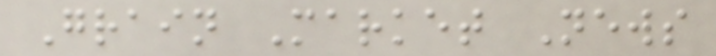Grain Market News
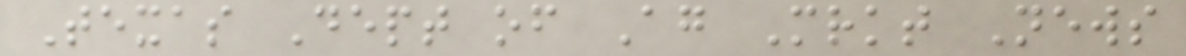Texas Dept of Ag Mrkt News
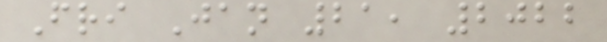Fri Jan 21, 2022
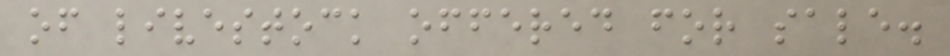of livestock offered for sale.
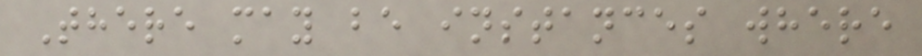There may be instances where
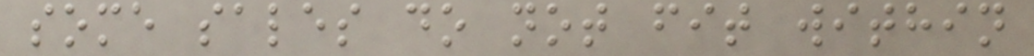some sales do not fit within
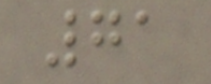71
